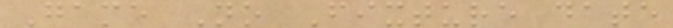Game No Fixture date
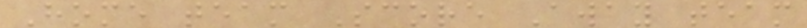Home team Score Away team
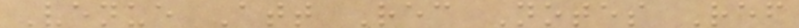Venue Att Rec Notes Ref
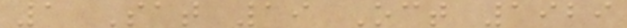1 Sat 19 Oct 1929
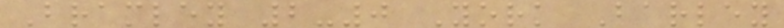Bramley 2-0 York Barley
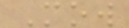Mow
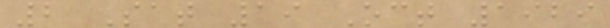2 Sat 19 Oct 1929
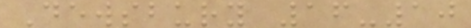Dewsbury 16-10
